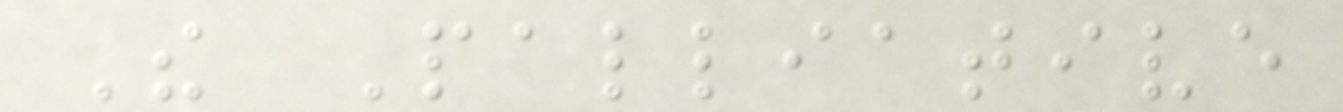The Palliative
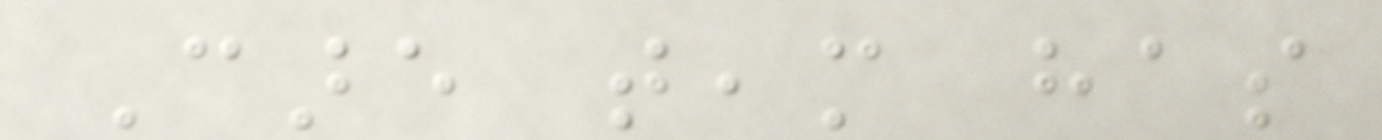Care team has
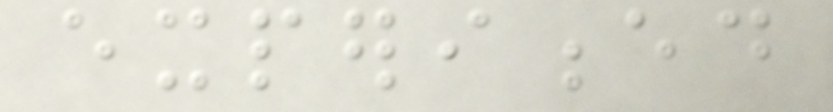experienced
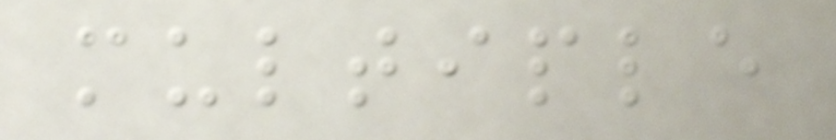multiple
